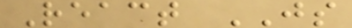React JS
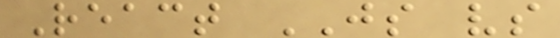React JS vs
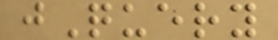jQuery
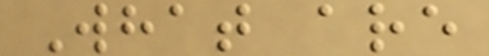What are
